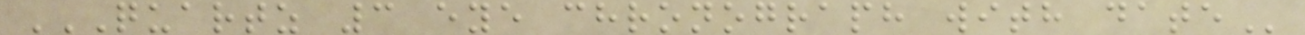QUARTZ 3 EYE CHRONOGRAPH WITH DATE
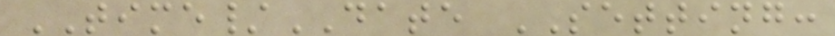TIME/DATE SETTING:
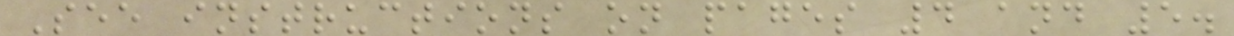See instructions on pages 4 and 5.
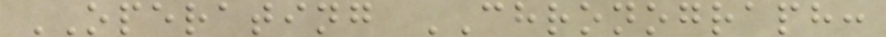OPERATING CHRONOGRAPH:
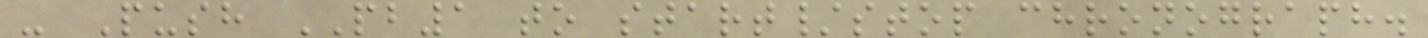- Push PB1 to start/stop chronograph.
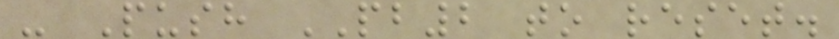- Push PB2 to reset.
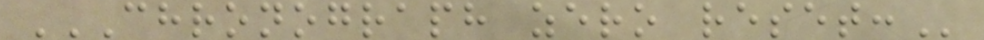CHRONOGRAPH ZERO RESET:
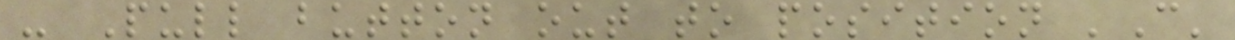- Pull button out to position 'C'
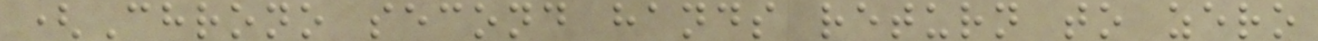(Chrono second hands return to zero
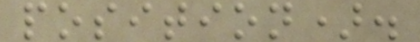position).
